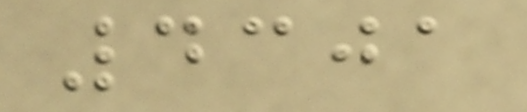4301
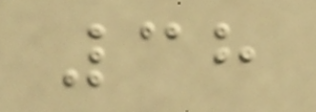38
